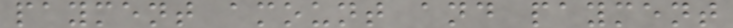payment amount and payment
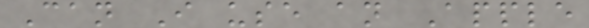Can I use an Apple
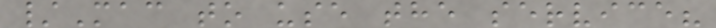/Mac to use the service?
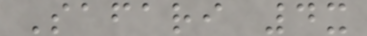Safari 4x
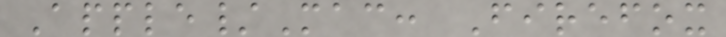Apple/Mac: Firefox
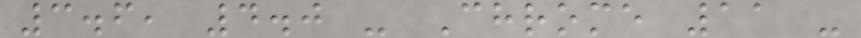3.6, 4.0 - Chrome 11 -
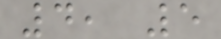4, 5
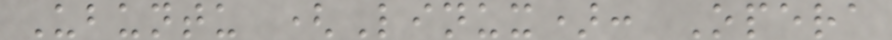Ubuntu (Linux): Opera
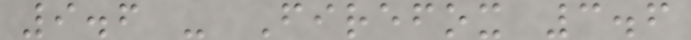9.6 - Firefox 3.6
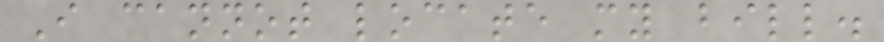I cannot locate my bill.
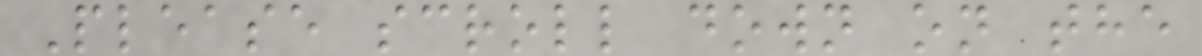Please scroll down on the
